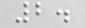2.
